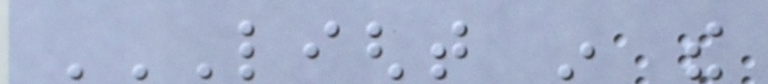LIGHT IN THE
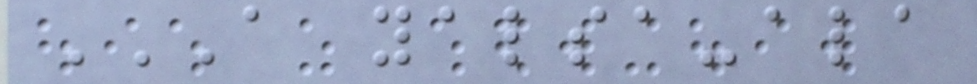A YALSA-ALA
